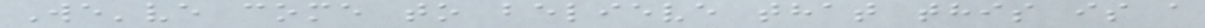We've come to believe that this is a
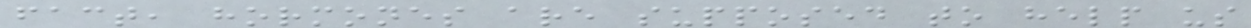fact, hormones are supposed to help us
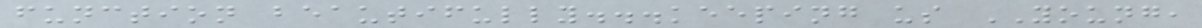function beautifully...keeping us YOUNG,
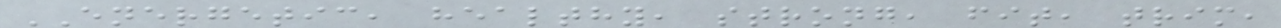ENERGETIC, healthy, strong, fit, trim,
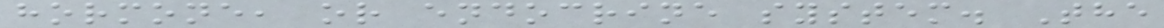hormone, or endocrine system. The
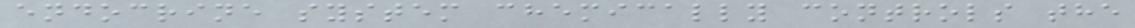endocrine system chemically controls the
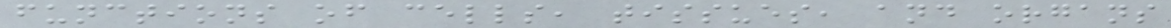functions of cells, tissues, and organs
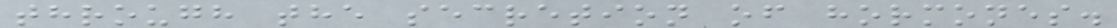through the secretion of hormones.
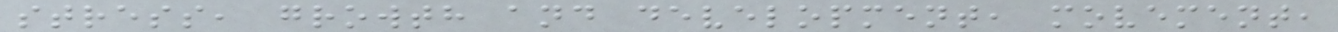stress, growth and development, movement,
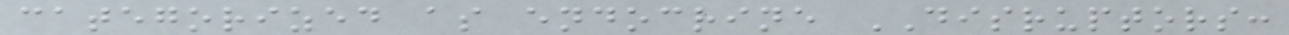categorized as endocrine DISRUPTORS:
